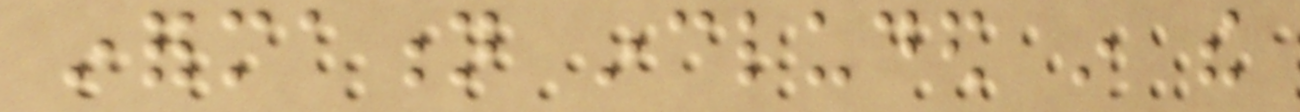information included in the
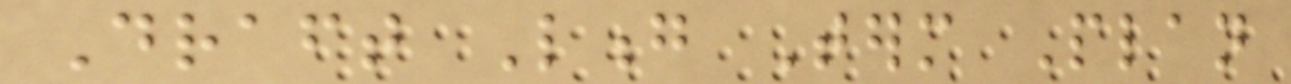Draft Long Term Plan
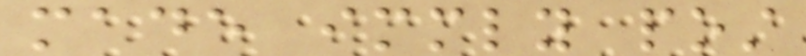made immediately post
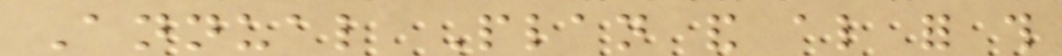Annual Plan and also for this
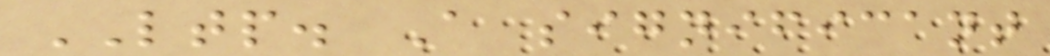LTP. A significant
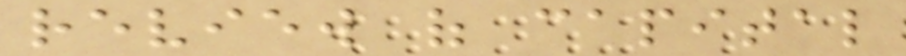review of capital
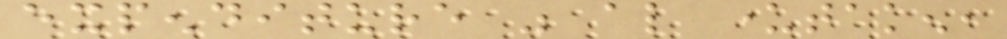expenditure was also undertaken,
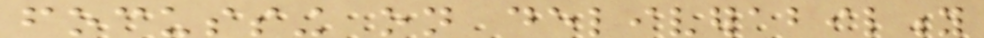focussing on deliverability
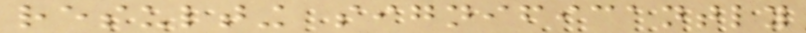resulting significantly
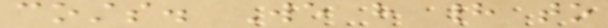costs. We have had to
